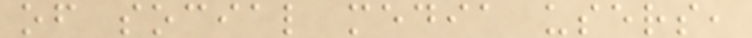of social media users,
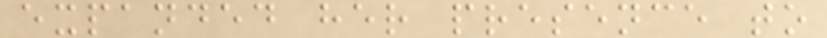expanded her presence to
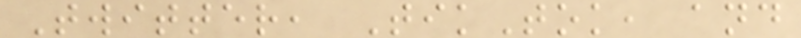Twitter, TikTok, and
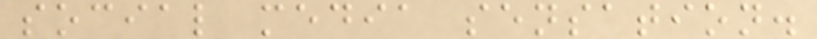social media sensation.
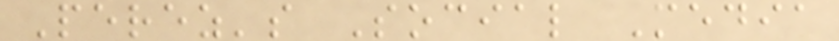Perez's Social Media
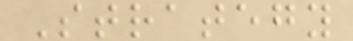Strategy
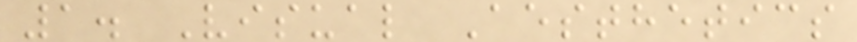1. Visual Aesthetics
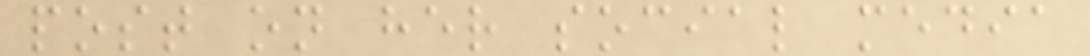post on her social media
